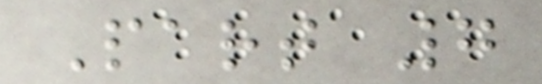Part 7
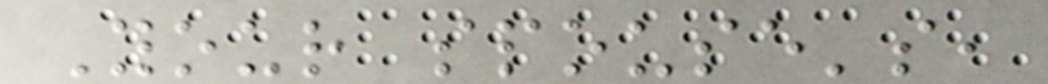Your spouse's,
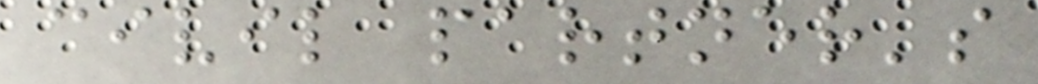civil partner's
